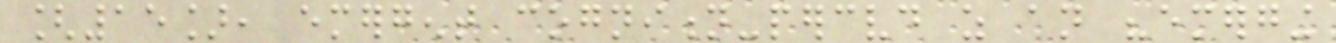[15], emergent cognition-perceived as an "emerging
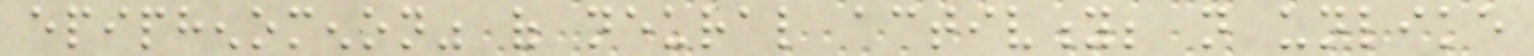epiphenomenon" of neural activity; not unlike
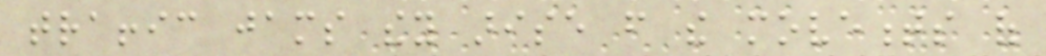traffic jams they arise from the movements of
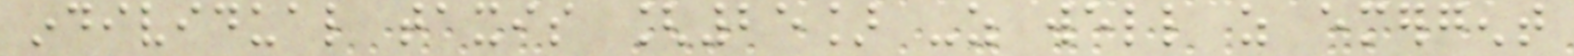individual taxis [25] -as well as emergent
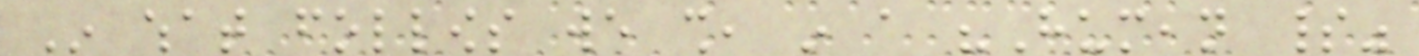In what follows we shall, in a "Humean spirit"
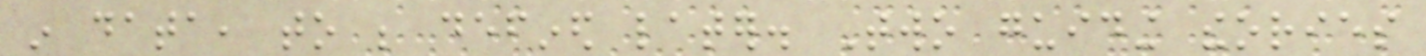in data, to be defined later. Two guiding theories
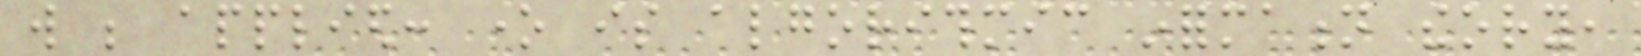will be applied: one is algorithmic information theory,
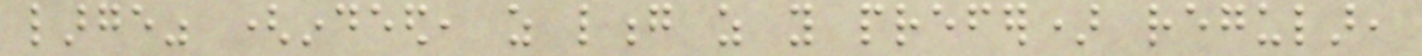large" (indeed, as long as you prefer) regular,
